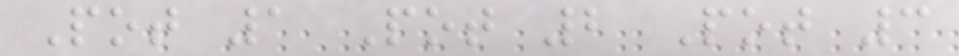Pot 1 Pot 2 Pot 3
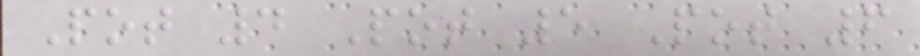Pot 4 Pot 5 Pot 6
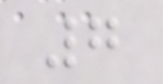7
